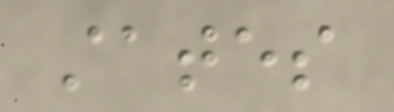states
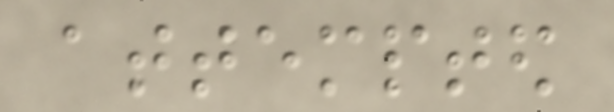attempted
